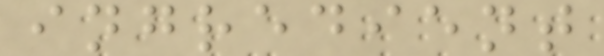ingredient
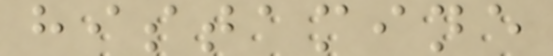histamine
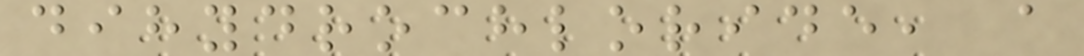dihydrochloride, a
